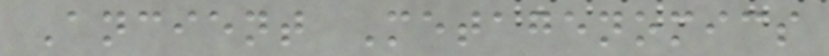Ancient Metagenomics
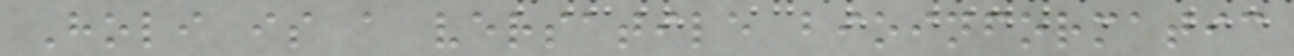Holi is a versatile bioinformatic
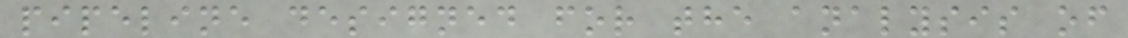pipeline designed for the analysis of
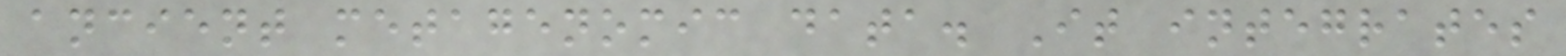ancient metagenomic data. It integrates
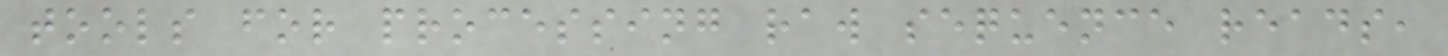tools for processing raw sequence reads,
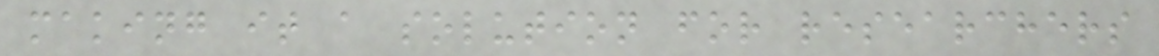making it a solution for researchers
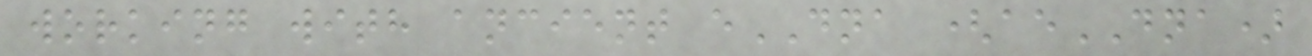working with ancient eDNA (aeDNA)
